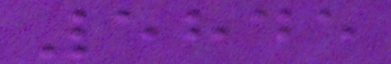5845
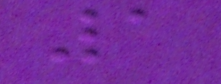1
